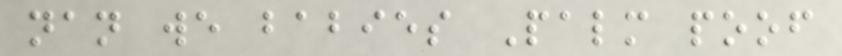nan we babies Palm poof
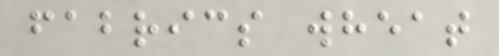fabrics wheat
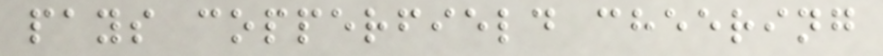pays copperfield cheering
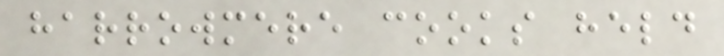harrowmere cooks held
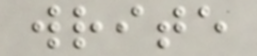write
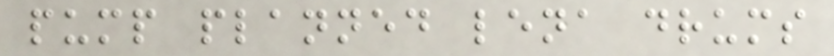pump planned lena drums
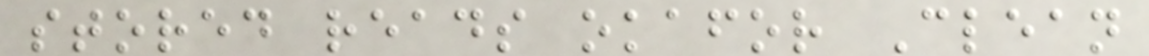stored reads okafor Clean
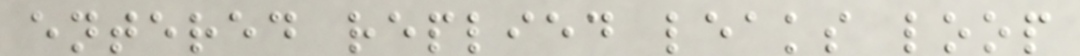entered replied leaks loop
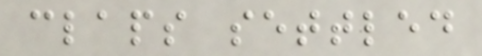claps settled
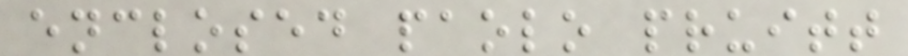enclosed paolo pruitt
